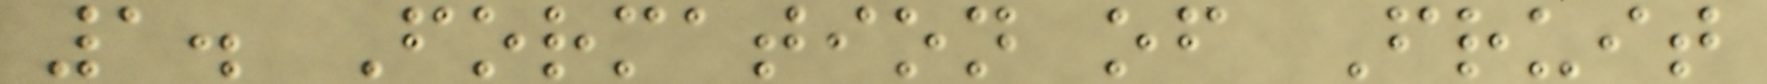1. Formation of Fruit
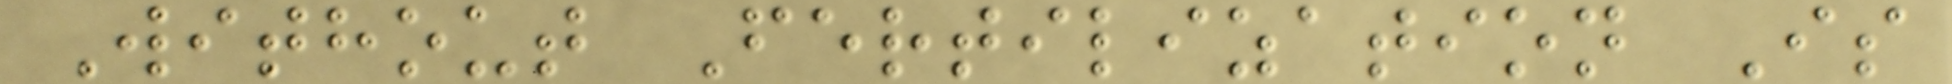Without Fertilization Is
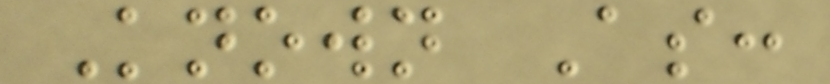Known As:
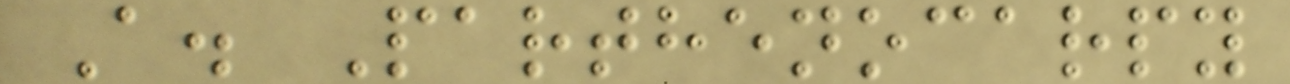A. Parthenocarpy
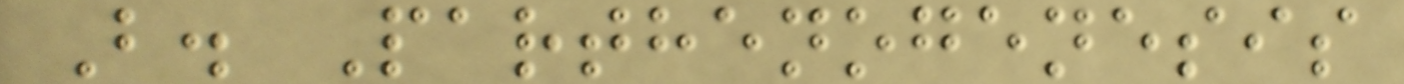B. Parthenogenesis
